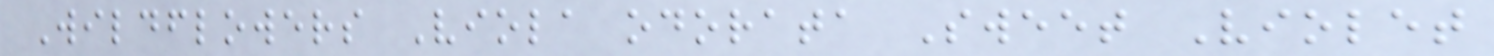Wildflowers Viola odorata Sweet Violet
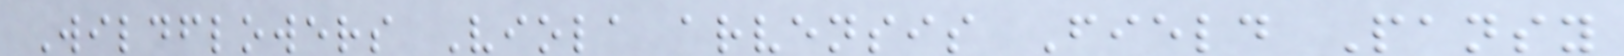Wildflowers Viola arvensis Field Pansy
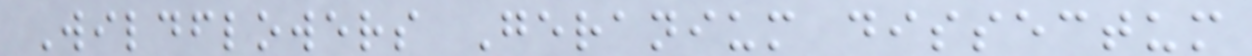Wildflowers Geranium dissectum
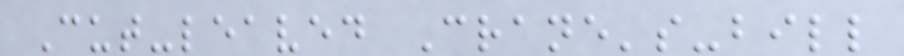Cut-leaved Crane's-bill
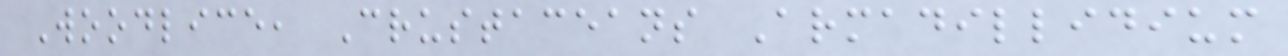Woodlice, Crustaceans Armadillidium
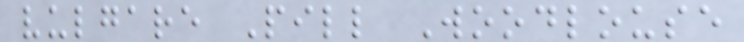vulgare Pill Woodlouse
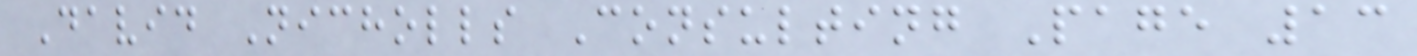David Nicholls Consulting Page 13
